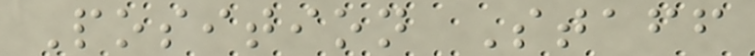Position Staff
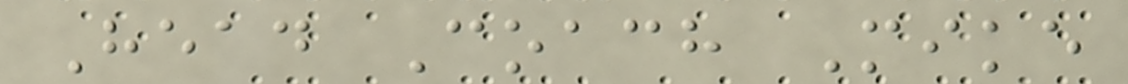Head Coach Mike
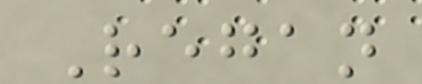Regan
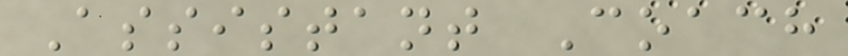Assistant Coach
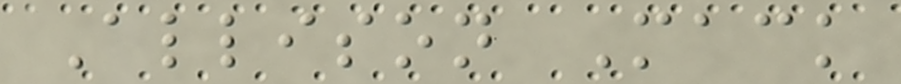Allison Mack
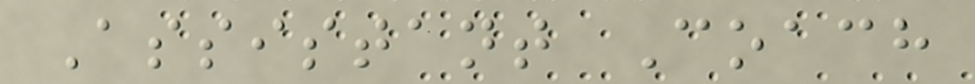Assistant Coach
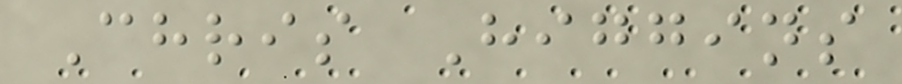Chris Higgins
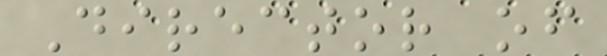Director of
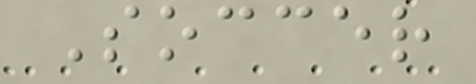Soccer
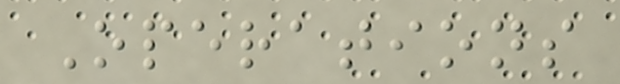Operations
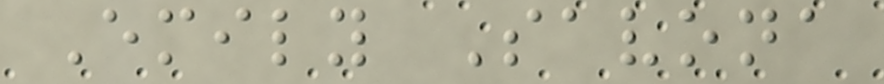Emily Savona
